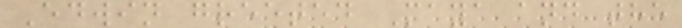Edwin greeted Maya and the
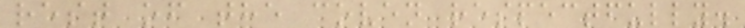rest of the coven respectfully.
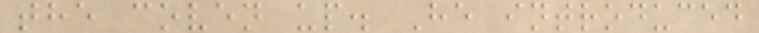the coven up. He introduced
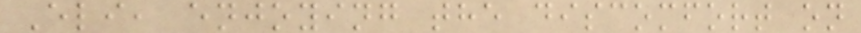Eli, enjoying the discomfort on
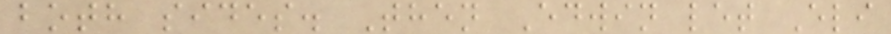both sides. Then Edwin let Eli
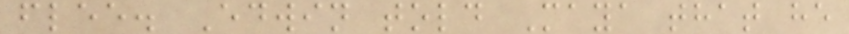flee. Edwin told Maya that he
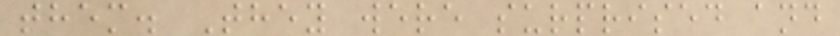them. They were surprised and
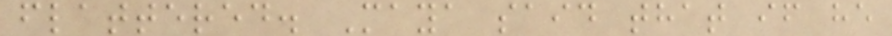flattered. Maya said that if he
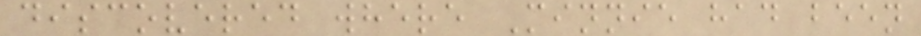discovered where Minnie had been
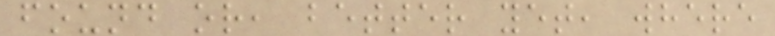found or, better yet, where
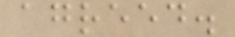agreed.
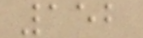152
